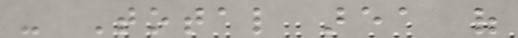- Total area of
